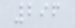296
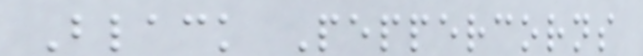Black Peppercorns
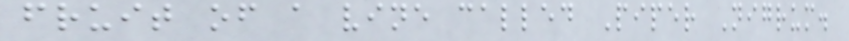fruit of a vine called Piper Nigrum.
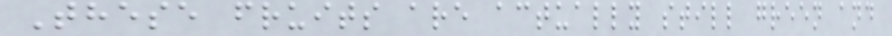These fruits are actually still green and
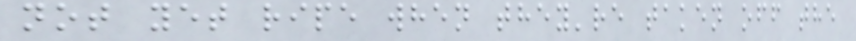not yet ripe when they're taken off the
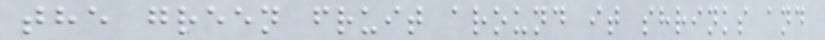the green fruit around it shrinks and
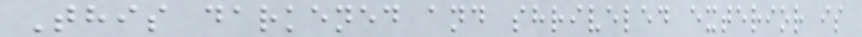This darkened and shriveled exterior is
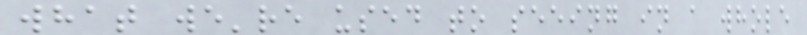what we're used to seeing in a whole
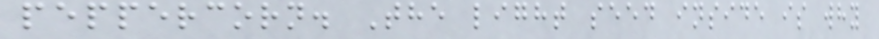peppercorn. The light seed inside is why
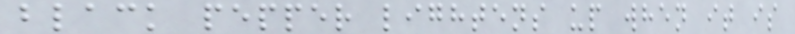black pepper lightens up when it is
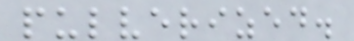pulverized.
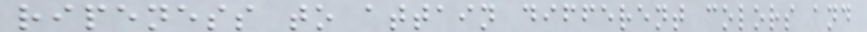ripeness to attain different colors and
